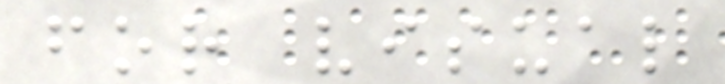for visual
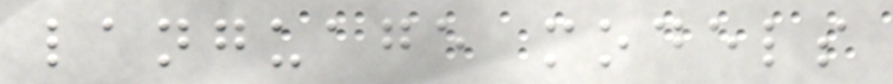language models
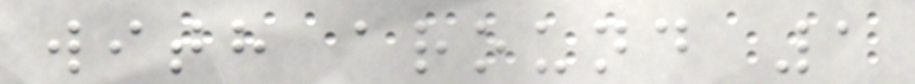with around 1
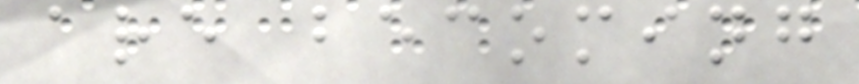are becoming
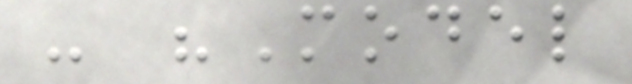- "Model
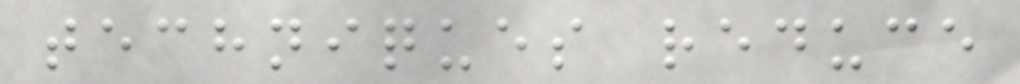techniques reduce
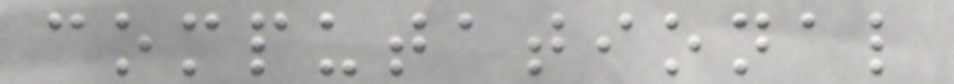computational
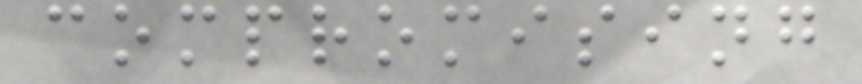compromising
